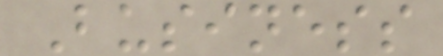Business
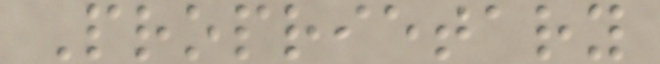Proprietary
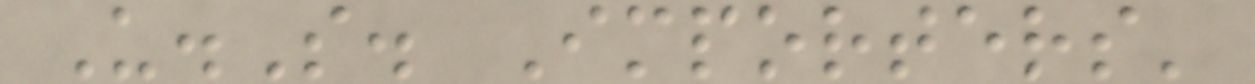U.S. Importers'
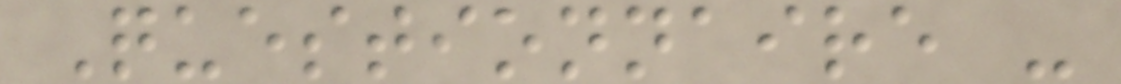Questionnaire -
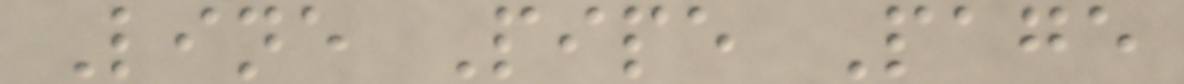Line Pipe Page
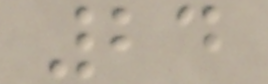24
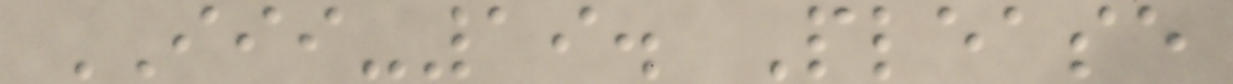III-19. Please
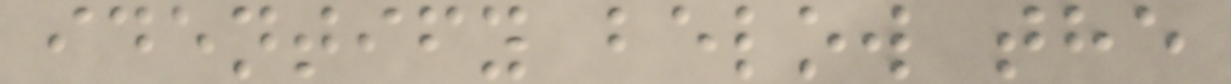identify below the
